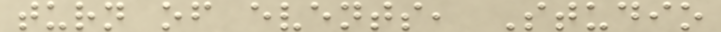turn of events, Studio
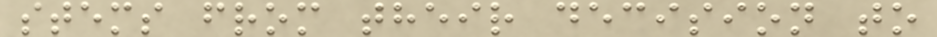stems from their decision to
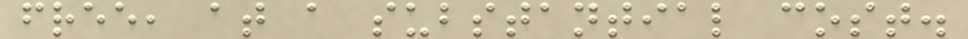free, at a substantial cost.
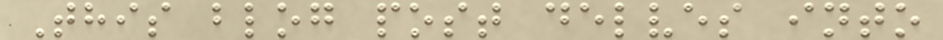This blog post delves into
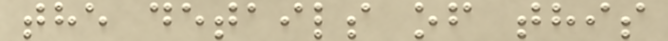the details of this
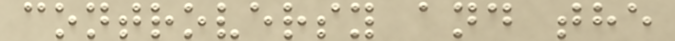controversy and the
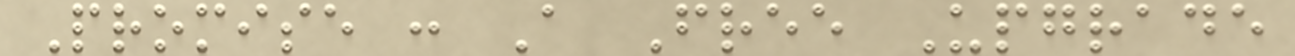Promise : A Free Upgrade
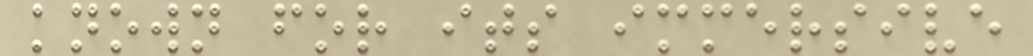known for its immersive
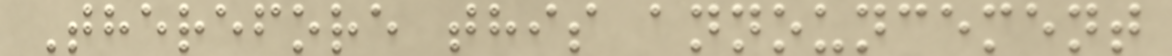Therefore this announcement
